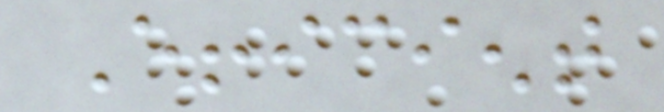Efficient
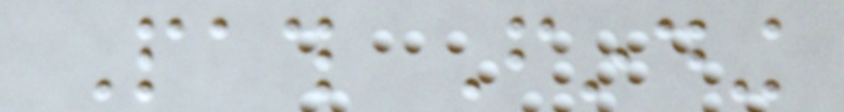Path Finding
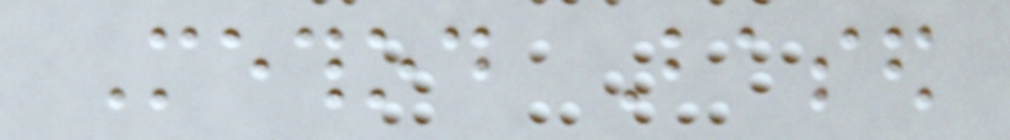Method Based
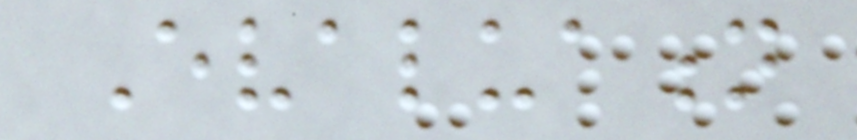Evaluation
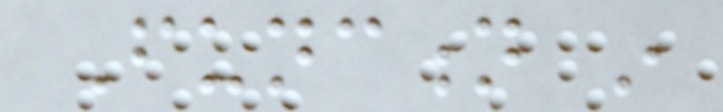Function in
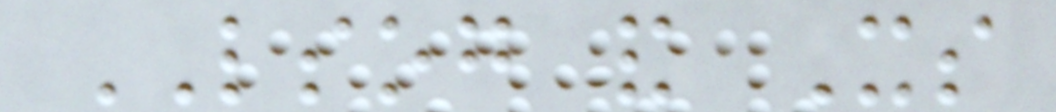LSOG and Its
